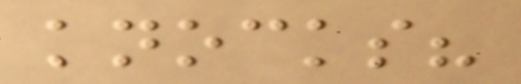knocks?
